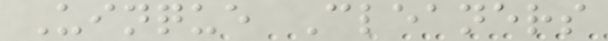Uinque Cleaners
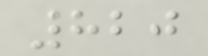820
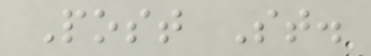Post St.
